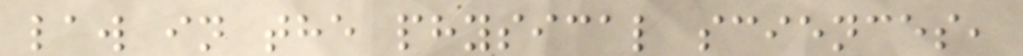law in the physical sciences,
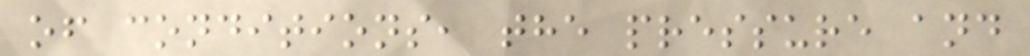of conditions, the pressure and
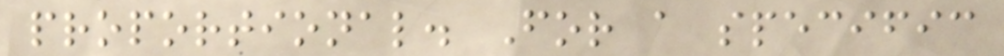proportional. For a specific
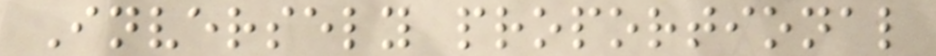Inversely proportional
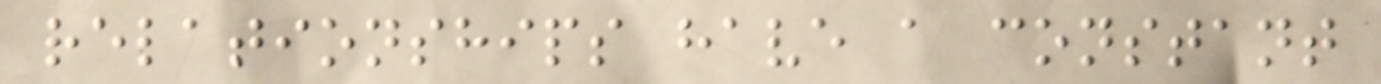relationships have a constant
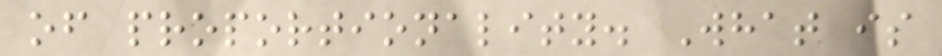of proportionality. What is
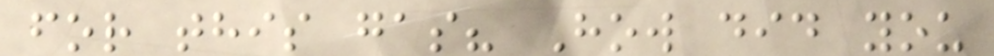for this gas? How did you
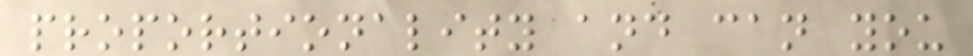proportionality and can you
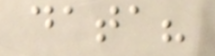data?
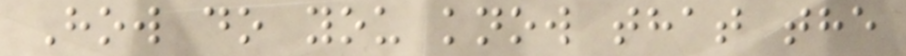How do you know that the
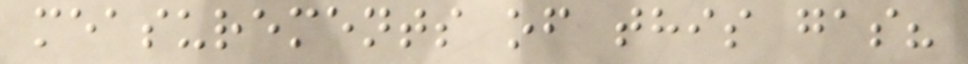measurements of this gas?
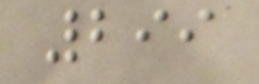299
